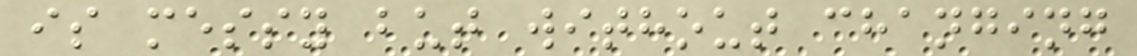is messy but without changing
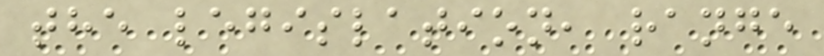the legislation, range
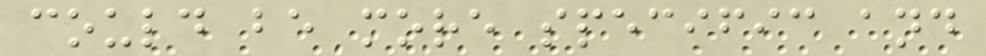could be more specific and
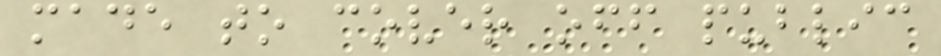made to cover off public
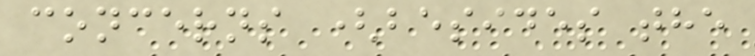concerns (besides the
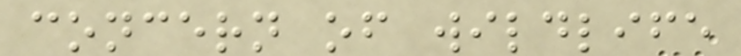concern of wildlife
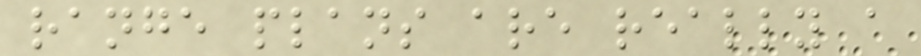range plans are really a
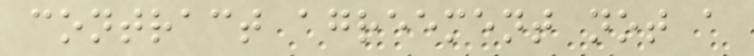contract agreement not a
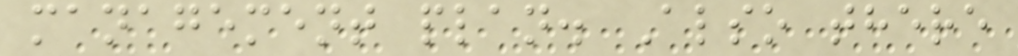management plan. Also there
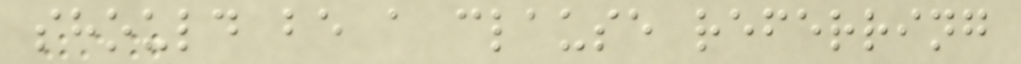should be a clause referring
